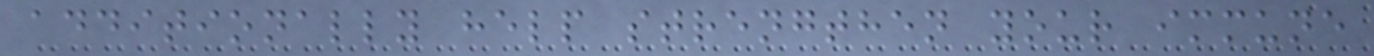additionally help strengthen your immune
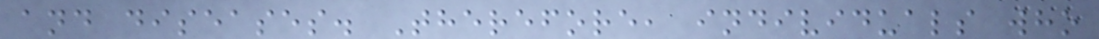and diseases. Therefore, individuals who
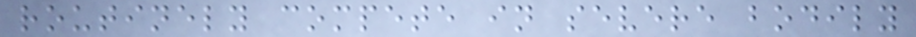routinely compete in severe bodily
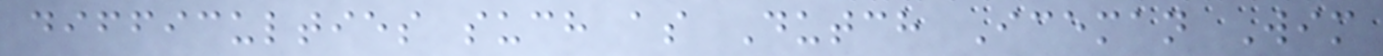difficulties such as Dutch Iceman Wim
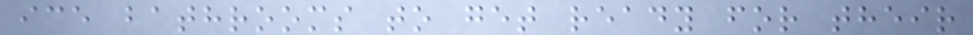ice bathrooms to get ready for their
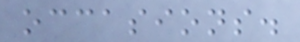occasions.
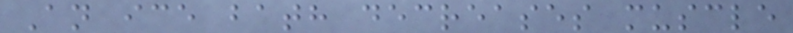An ice bath decreases muscle
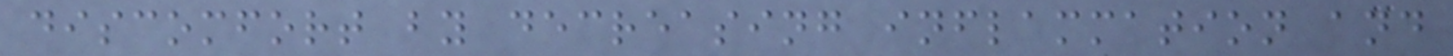discomfort by decreasing inflammation and
